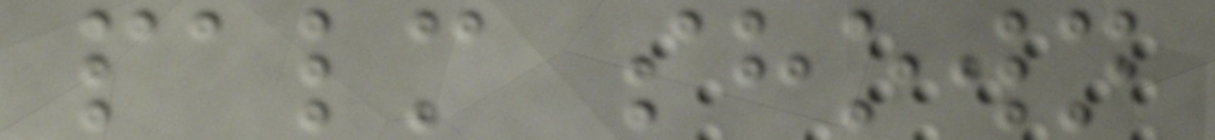palm shown
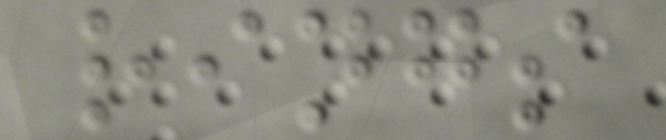rings
